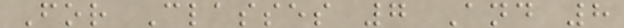For Classes 7 And 8
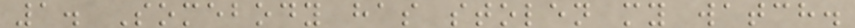1. Somebody has stolen my watch.
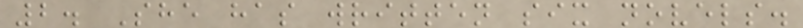2. She has written six novels.
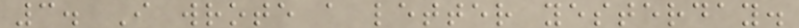3. I wrote a letter yesterday.
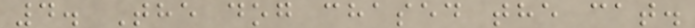4. The dog chased the cat.
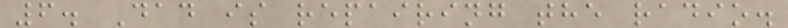6. Dad is repairing the radio.
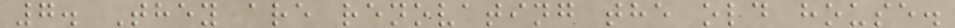7. They are renovating the old house.
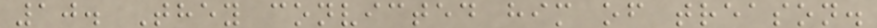10. They convicted him of treason.
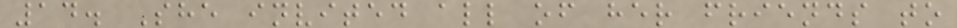14. She invited all of her friends to
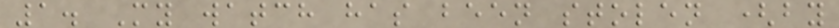1. My watch has been stolen (by
